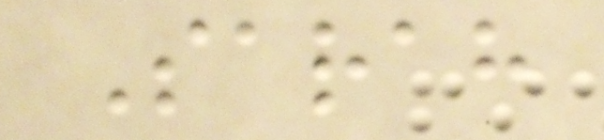Sarah
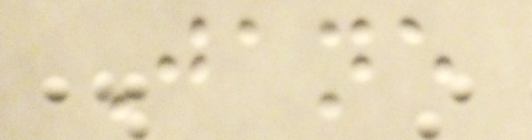Jane
